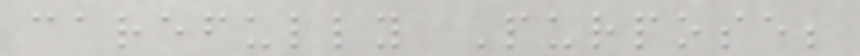carefully Purpose;
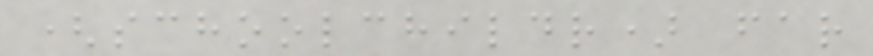(schoolchildr) far
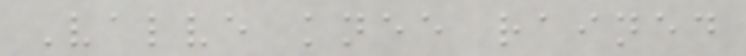Valve knee rained
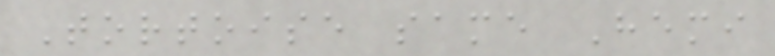Tortoise same Hemi
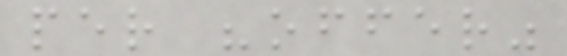per "offer"
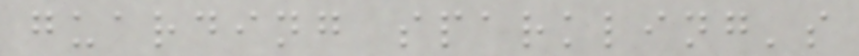guarding sparkling's
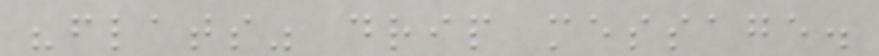"flats" drip message.
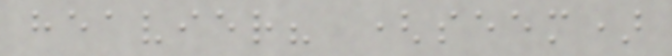heavier? (seem)
